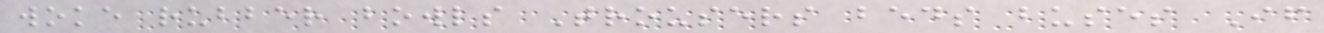woke rubber bowls Trousers beds buses If
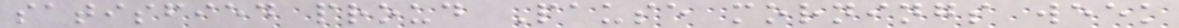satisfied proud Pause mornings week
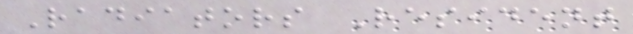Radiators Resident
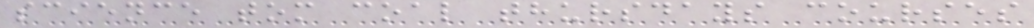science tom coal thursdays courses
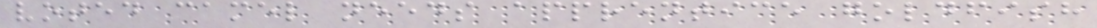voted camel needs apprentice goldfish
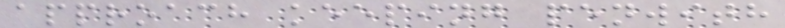approach keeping penwith
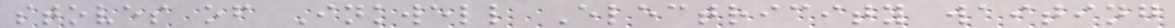stoves of Inkwell Electricity waiting
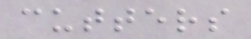cutters
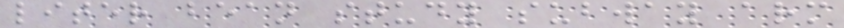liter bean study subway arm
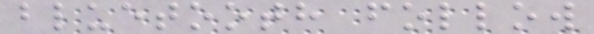bluetooth follow
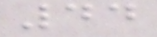44
